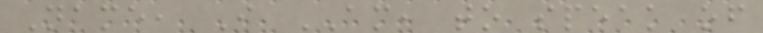Name, I AM, to speak of
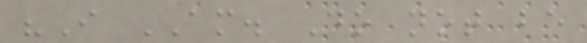"I AM. Do not be
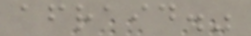afraid."
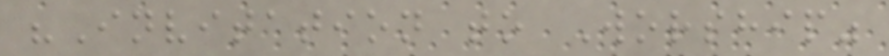"Invitation to Worship"
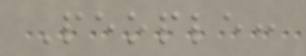People:
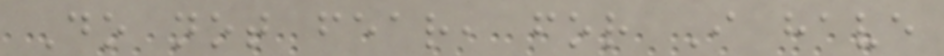Do not fear, for I have
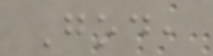God,
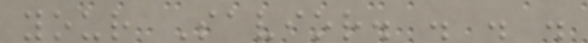your Savior. . . .
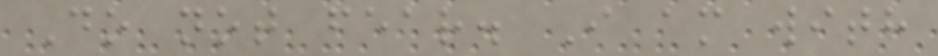Do not fear. I am with
